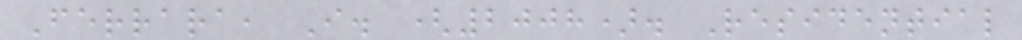Ferrara, I. (2008). Residential
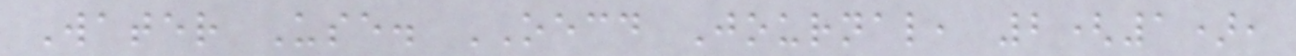Water Use. OECD Journal, 2(1),
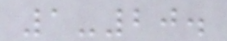1-20.
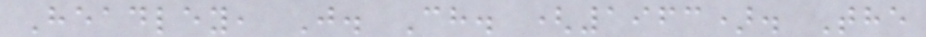Headley, J. Ch. (1963). The
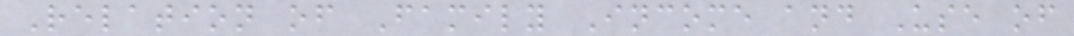Relation of Family Income and Use of
